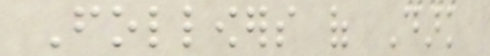Followers of Dark
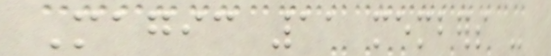Magic 11 members -
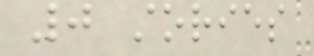0 stories
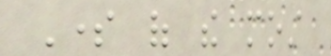Some of the most
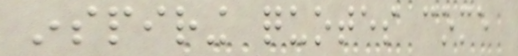inspiring quotes come
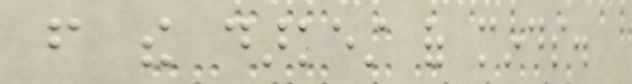from the darkest of minds.
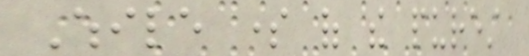While some of the purest
